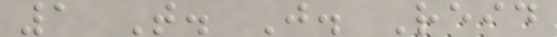1 T. J. Reid
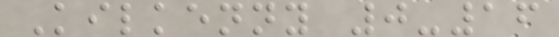Kilkenny 0-16
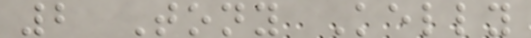2 Tony Kelly
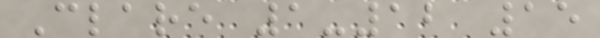Clare 1-12 15
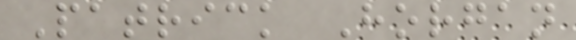Patrick Horgan
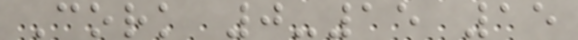Cork 0-15 15
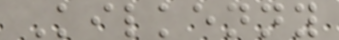Kilkenny
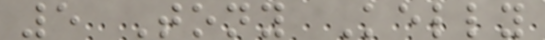5 Tony Kelly
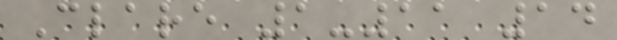Clare 1-11 14
